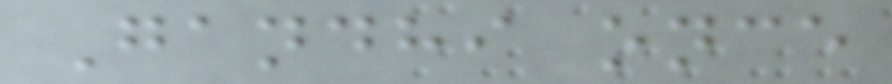Gandhi once
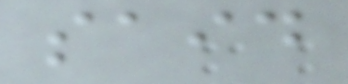said
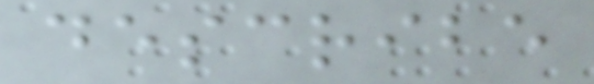describe
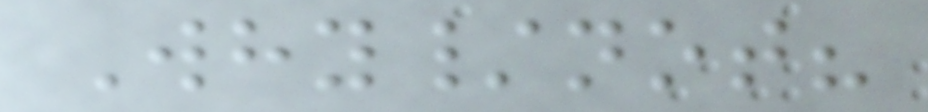Why/not?
